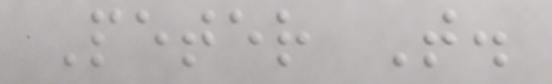Peter T.
